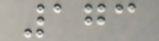173
